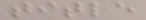title
